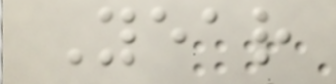Year
